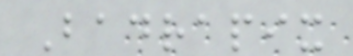Badrapix
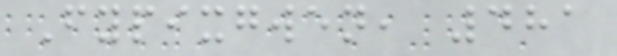Fypixgwen, 481
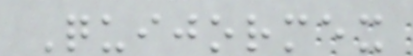Quijormex
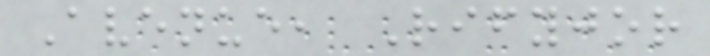Avenue, Rifyjor
